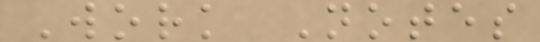Work Notes
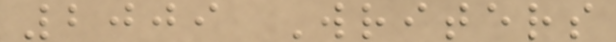2009 Writers
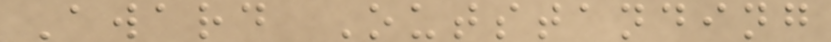Award Outstanding
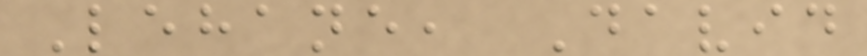Lehane, David
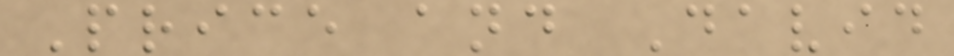Price and David
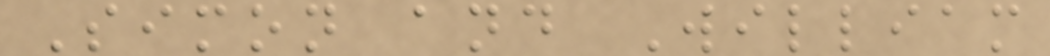Simon and William
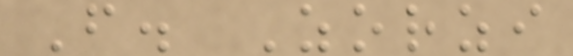F. Zorzi
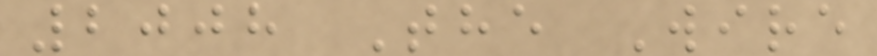2008 The Wire
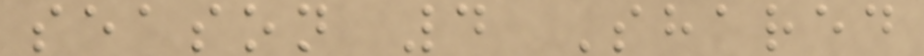season 4 Shared
